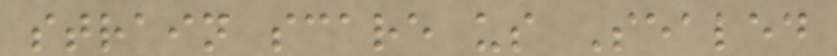strain scare us Sealed
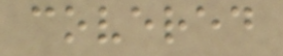covered
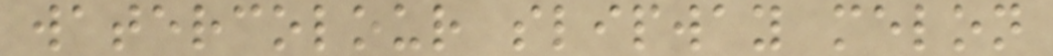watercolour slipway melon
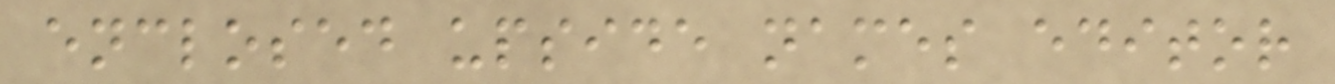enclosed upside names editor
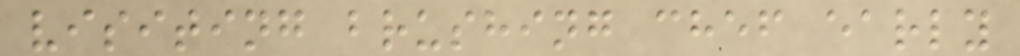visiting brushing chef early
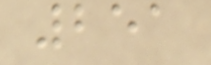251
